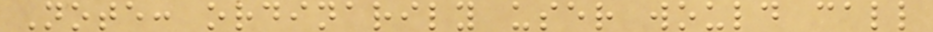Note: ordinarily user would call
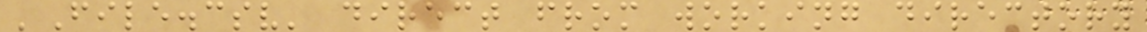'File.csv' direct from working directory
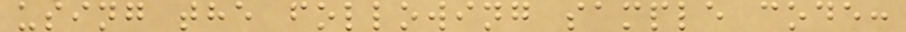using the following sample code:
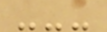---
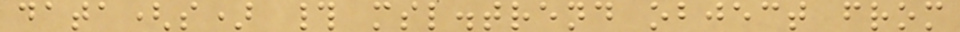data(s) # msl.trend object from
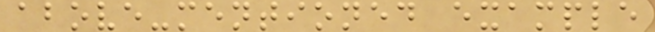above-mentioned example
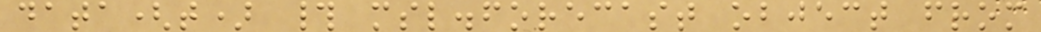data(t) # msl.forecast object from
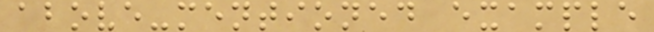above-mentioned example
